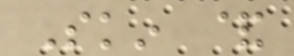Skin &
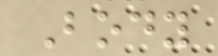Body
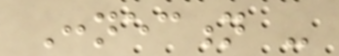Connection -
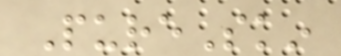PureSkin
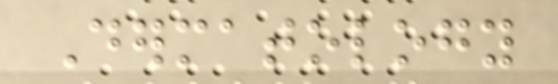Dermatology
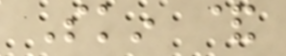Skin &
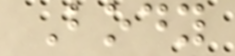Body
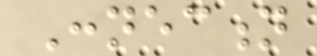Connection
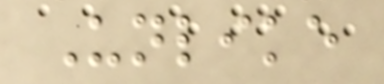Unlike
